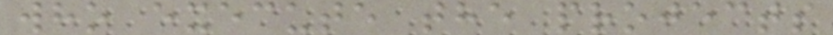who execute the projects
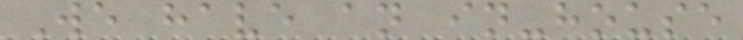We have an in-house
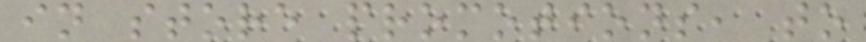in store promotions, to
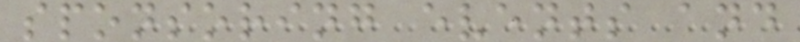sponsoring events and
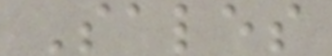Sales
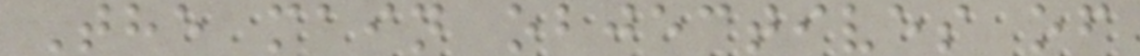The main objectives of
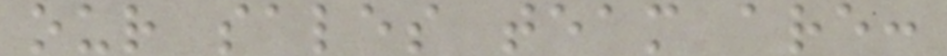our sales team are:
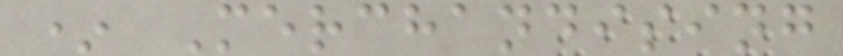* Merchandising
